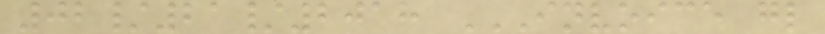02/21/2018 INVOICE GL
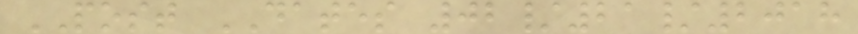POST DATES 02/21/2018
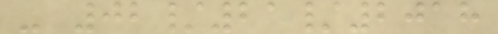- 02/21/2018
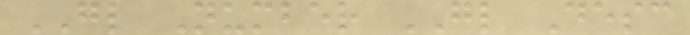GL Number GL Desc
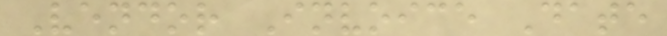Vendor Invoice Date
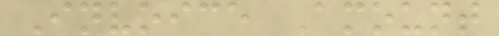Invoice Amount
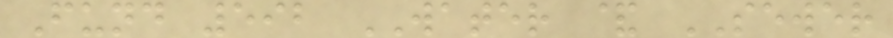Fund 592 WATER & SEWER
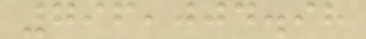796,004.98
